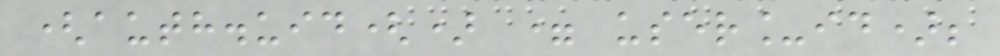(auth.uid() = user_id);
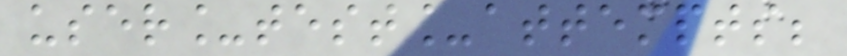user_test_attempts;
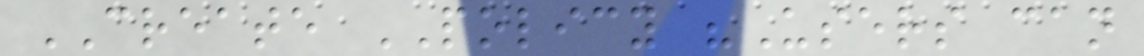CREATE POLICY "Users can
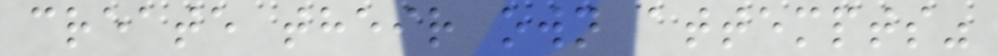create their own attempts"
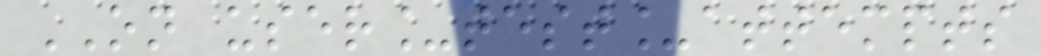ON user_test_attempts
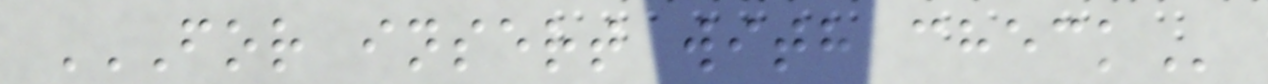FOR INSERT WITH CHECK
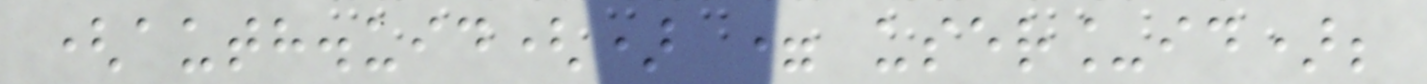(auth.uid() = user_id);
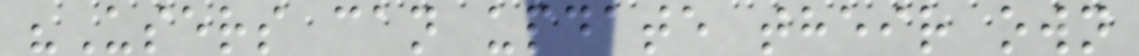"Users can update their own
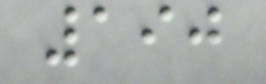190
